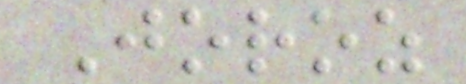Joroz
